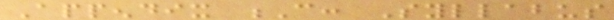Appendix C: Syllabus
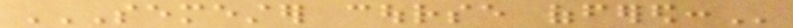SEMESTER COURSE OFFERED:
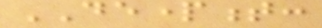DEPARTMENT:
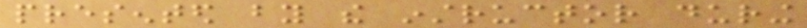presented by the instructor during
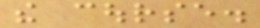the course.
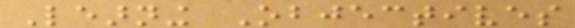Learning Objectives
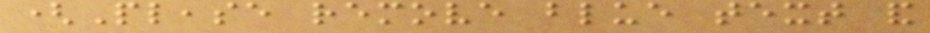(Please remove blue text and
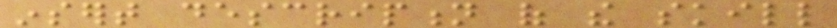insert description of the skill
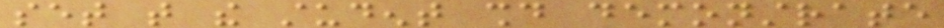set that the student should demonstrate
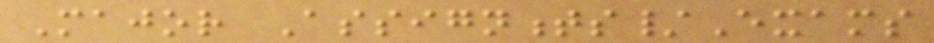Major Assignments/Exams
